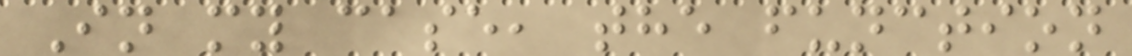In my case, the function
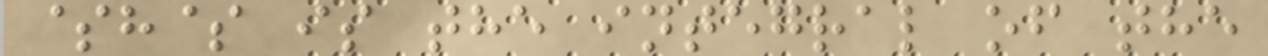$h$ is the integral of the
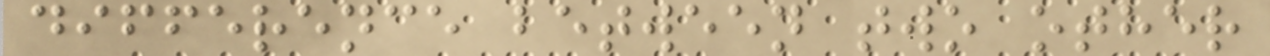difference between two other
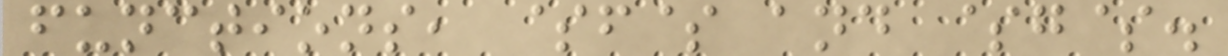functions, $f$ and $g$.
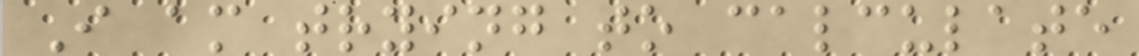I am trying to calculate
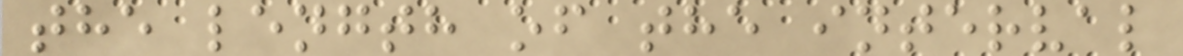the length of the interval
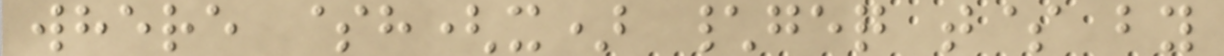where $h(x) \geq t$ by
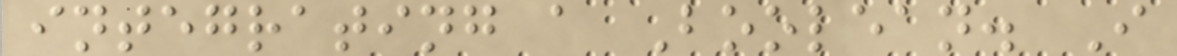integrating a Boolean. I
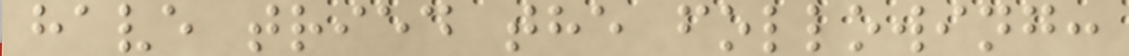have tried the following:
